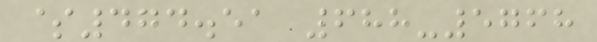$474.51 688-5768
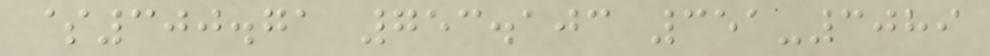$300.71 753.103 351-3089
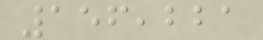156,221
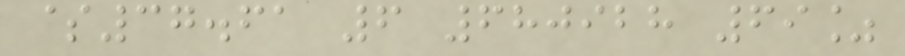$37.61 6 680928 69%
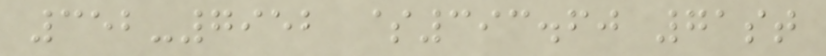352-7952 $393.60 71st
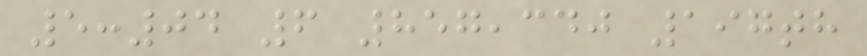5:04 6 857,340 197th
